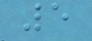5
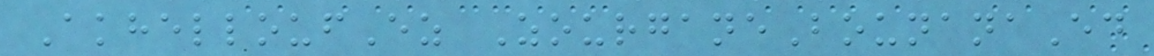AkhelloufEz ZourganeBounanaEd
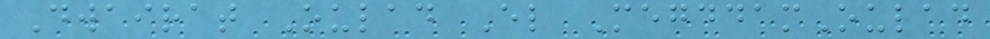Dwairat Oulad El MegddamOulad
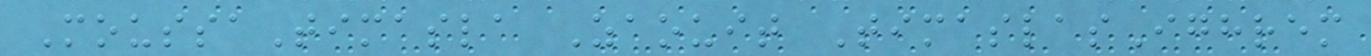MoussaTimasla Zaouit TimaslasIghrem
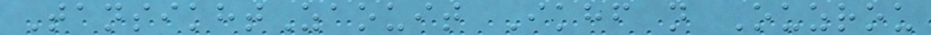TansikhtZaouit Ikhf n Ouzrou
